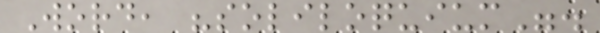Word, "soliloquium".
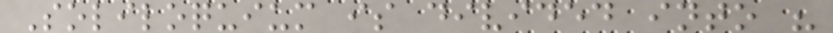Soliloquium is divided into "
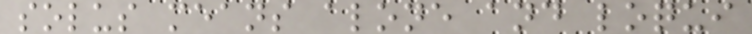solus means alone and loqui
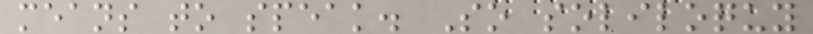means to speak. So soliloquy
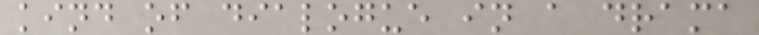kind of dialogue in a drama
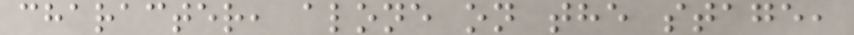character, alone on the stage,
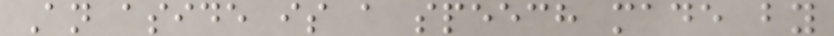An aside is a speech made by
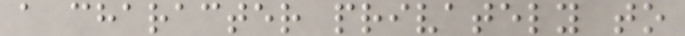a character privately to
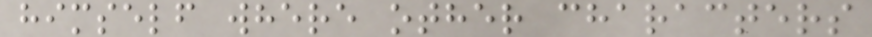himself where other characters
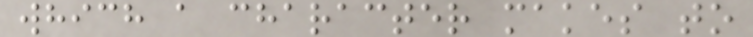which a character makes to
